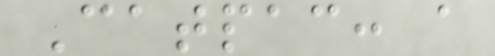Catpac: a
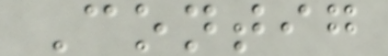Contig
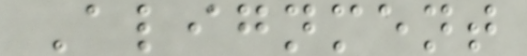Alignment
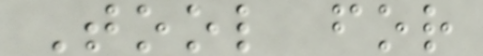Tool for
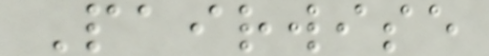Pairwise
